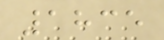1835
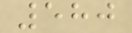580
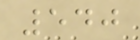540
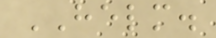HELM.
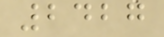2427
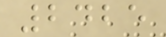2425
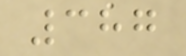387
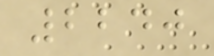2240
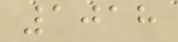1018
